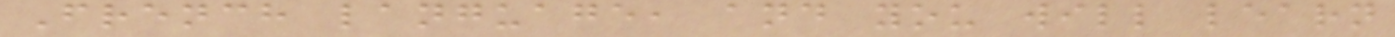French language, and you will learn
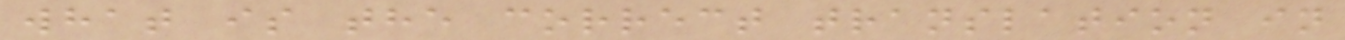what is the correct translation in
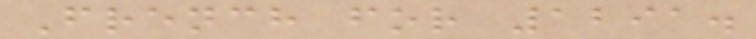French for 1291.
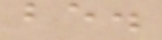be.
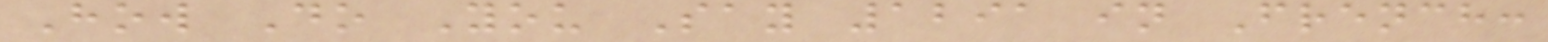How Do You Say 1291 in French:
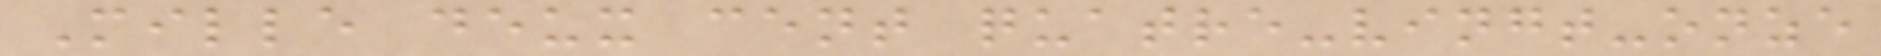Mille deux cent quatre-vingt-onze
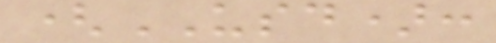(USD):
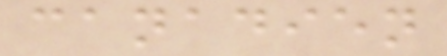canadien
